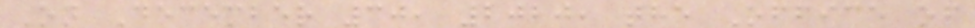On December 30, 2020, the Office of
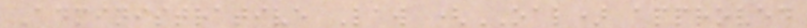Administrative Law (OAL) approved
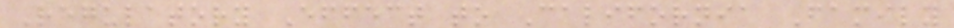Regulatory Effect to California Family
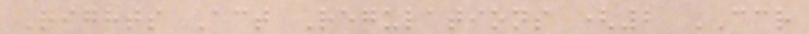Rights Act Regulations (2 CCR
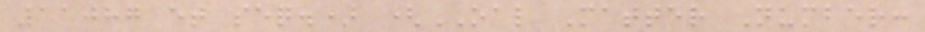11087 et seq.) (OAL Matter Number:
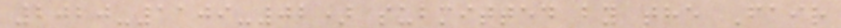2020-1109-02) submitted by the Fair
